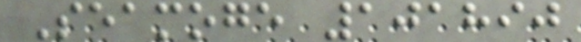Seamoge 101890
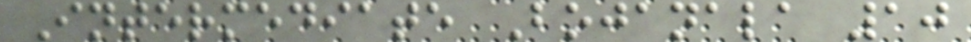Intermediate Bojanala 10
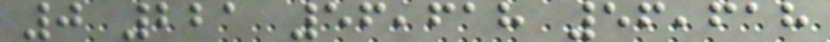0 221 56,618 56,618
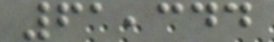61,344
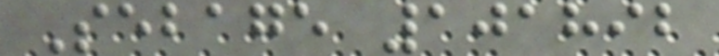Sebage 101892
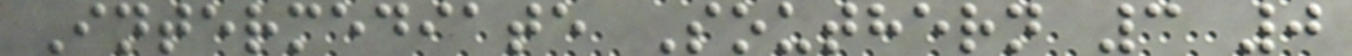Intermediate Southern 3 0
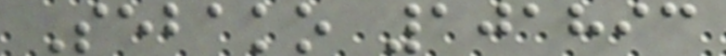Sebako 101893
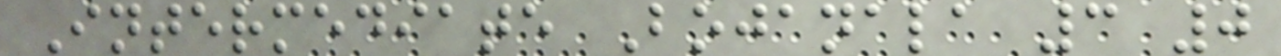Intermediate Bojanala 3 0
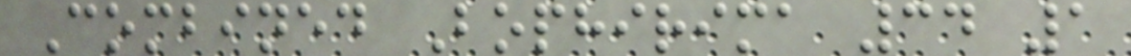Combined Bophirima 34 1
